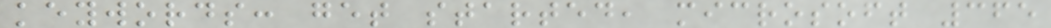keywords: get started, microsoft 365
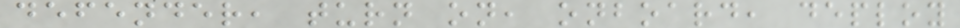defender, turn on, onboard, deploy
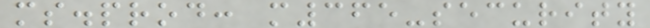ms.prod: m365-security
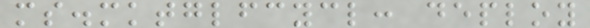ms.mktglfcycl: deploy
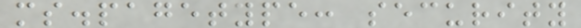ms.pagetype: security
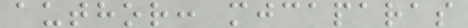author: mjcaparas
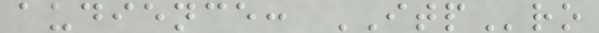audience: ITPro
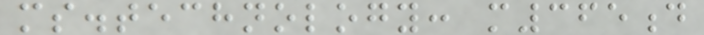ms.technology: m365d
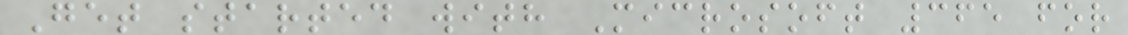Get started with Microsoft 365 for
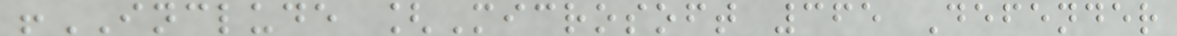!INCLUDE [Microsoft 365 Defender
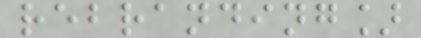rebranding]
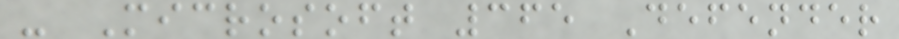- Microsoft 365 Defender
